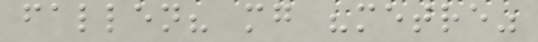fallen? mg "metre"
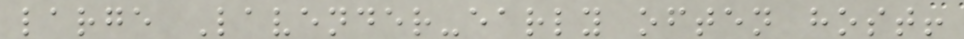large Lavender-early often host!
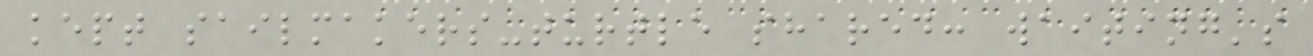kept sailmakers-turtle shared: waiting's
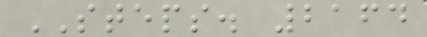STEPS. 2164
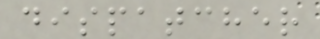dispatcher
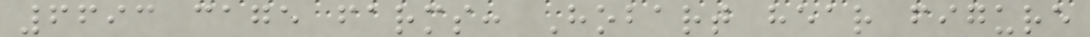6693 cage farms: Hobart hear figure
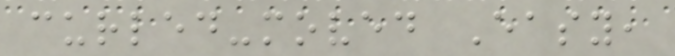curled-moved Easy,
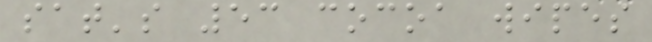sat's 53 cocoa wipes
